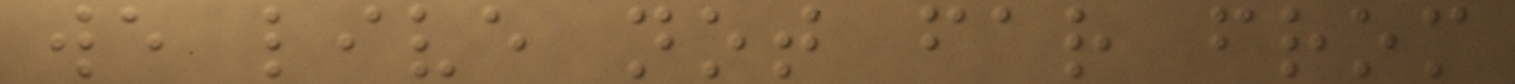we live not far from
